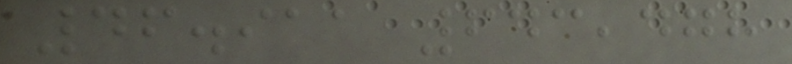46.911 643,478
